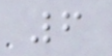6
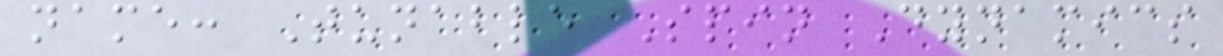name: Tunable Spin Dynamics
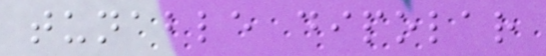tunable dipolar
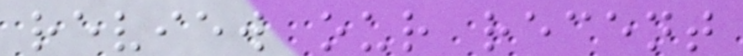review our recent
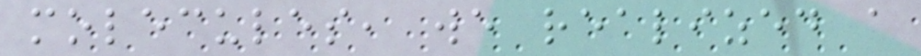molecules, we realized a
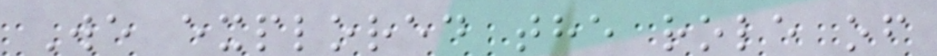We explored the role of
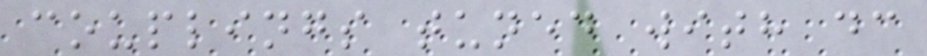couplings tuned with dc
